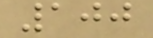100
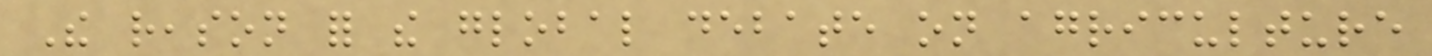The reason for the global debate on agriculture
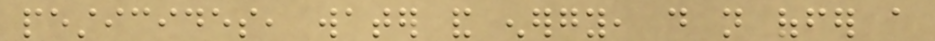pesticides, water and energy, do not offer a
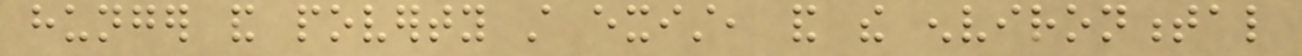hunger and poverty still exist, and the environmental
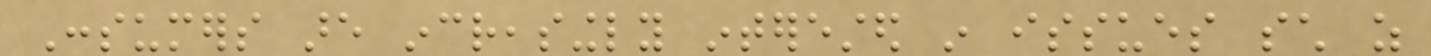Consumers are increasingly interested in issues such as
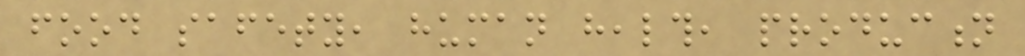food safety, human health, production
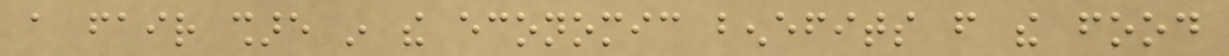a fair share in the economic benefits from the food
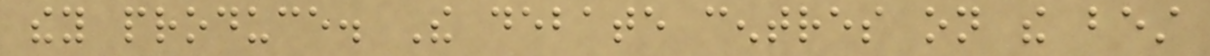they produce. The debate centres on the best
